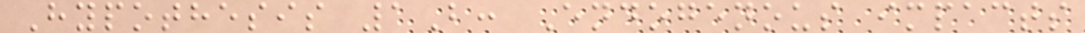Hypothesis 1B: Endogenous impacts
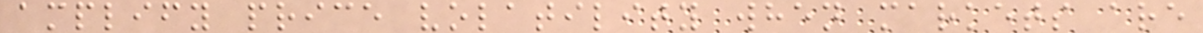amplify price volatility when markets are
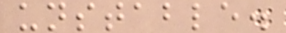unstable.
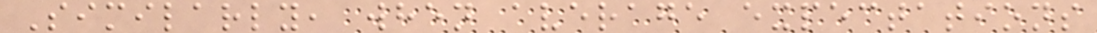Similarly, when average expectations
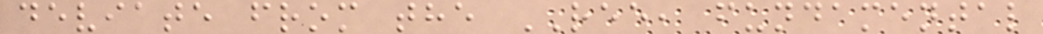deviate from the REE, fundamental
